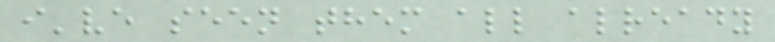i've seen them all already
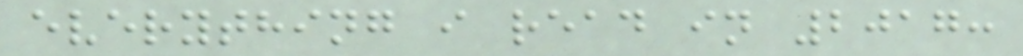everything i read in 2017:
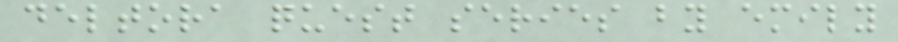deltora quest series by emily
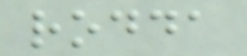rodda
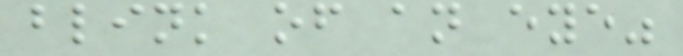blink of an eye"
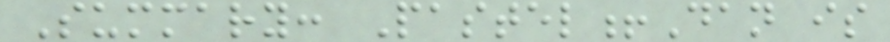Summary: Pastel!Dan is
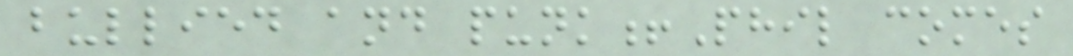bullied and punk!Phil comes
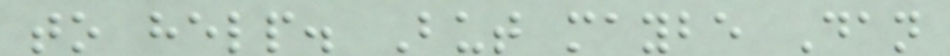to help. But maybe Dan
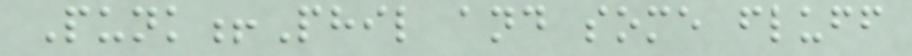Punk!Phil and some fluff
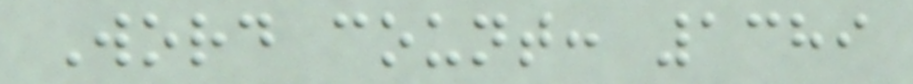Word count: 1389
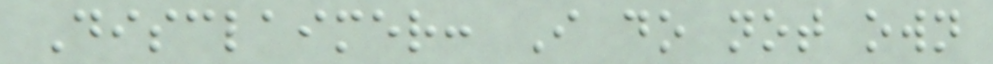Disclaimer: I do not own
